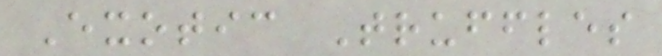Exotic Truffles
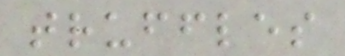truffles
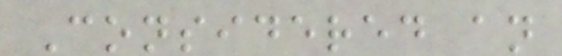Considered an
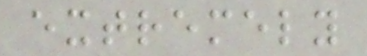extremely
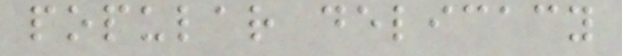popular delicacy
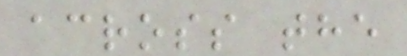across the
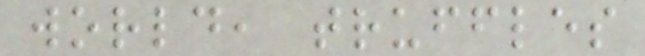world, truffles
